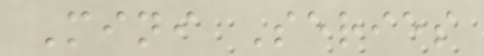Mini Series
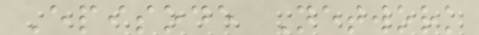Episode Network
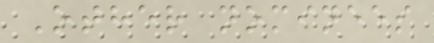Other nominees
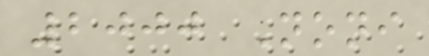2000 Noni
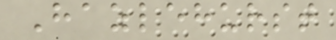Hazlehurst
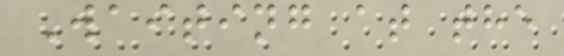Waiting at the
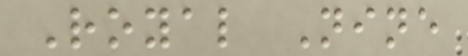Royal Nine
